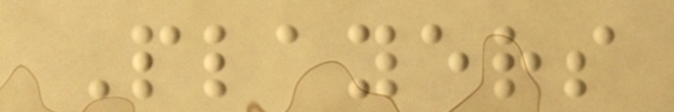Players
